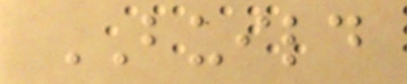BUILD
